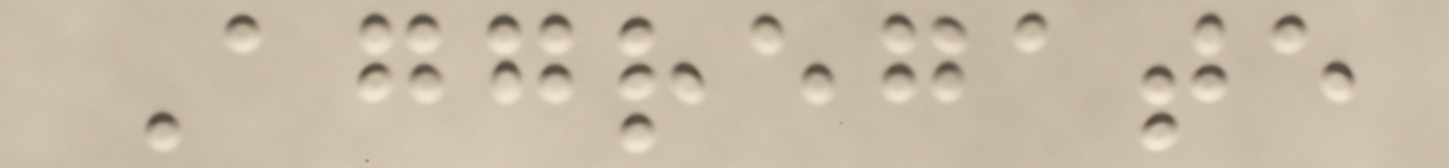Aggregate
